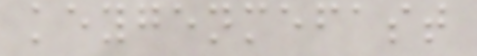keygenmefast
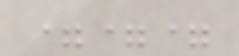===
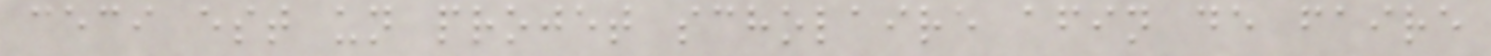ceci est un projet scholaire afin de faire
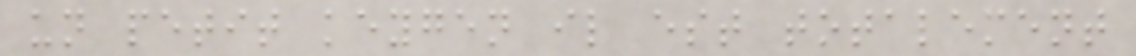un petit keygen il est totalement
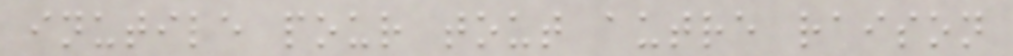inutile pour tout autre raison
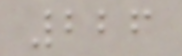226
